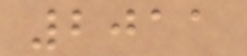2011
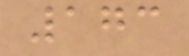173
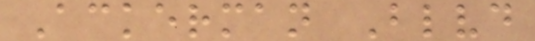Ackerman Blvd
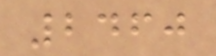2460
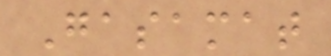Gasamat
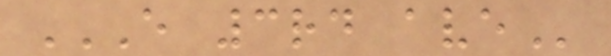E 3RD AVE
